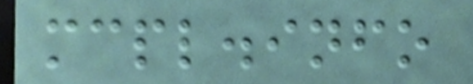mcpl.info
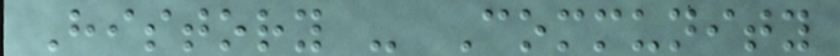History - Community
